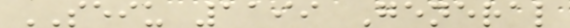SEIU 1199 General
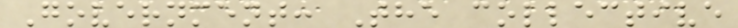Government: The collective
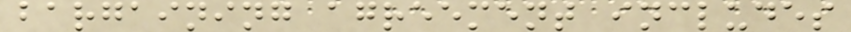bargaining agreement includes
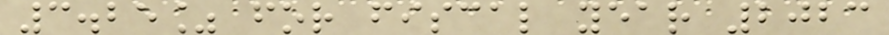3.25% for fiscal year 2023
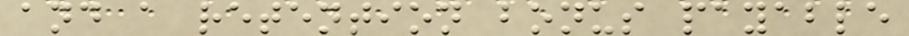and a retention bonus payable
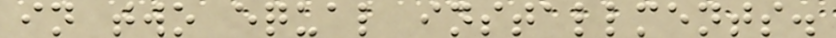in two equal installments.
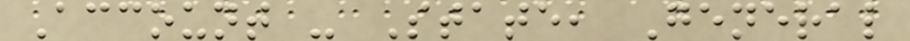Account - State, General
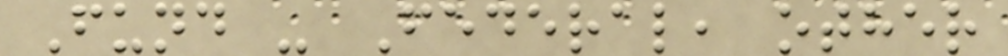Fund - Federal, other
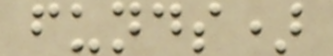funds)
